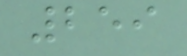259
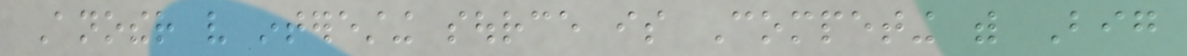Another very interesting source is Competing with Big
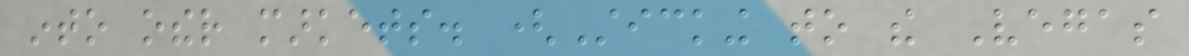into other markets. (Sticking to the Vegas
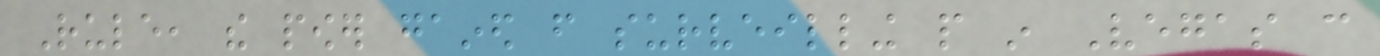Rule, the power gained from surveilling people in Vegas can
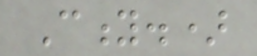City.)
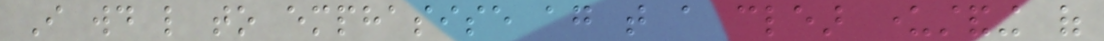I would like to emphasise again that a clear understanding of
